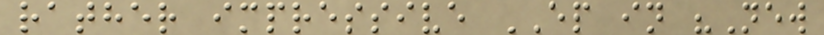rather impressive EP in "New
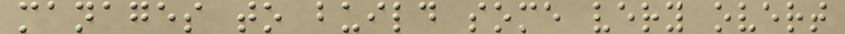manages to build some very overt
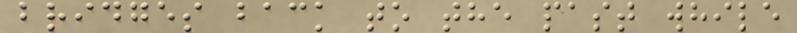bridges back to the past while
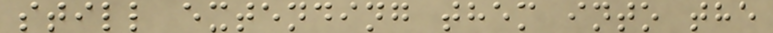still extending them into the
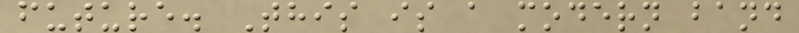future. This is a modern band
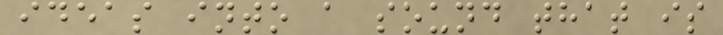ideas into a sound that is
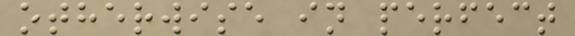otherwise in perfect
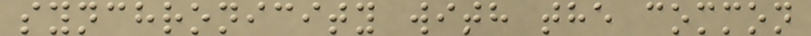synchronicity with the common
